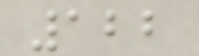122
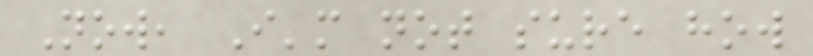Now, I'm not sure how
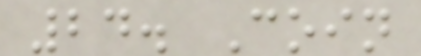24. Coin
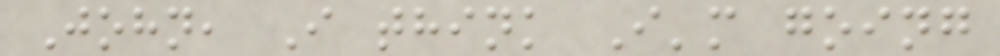John, I think I'm going
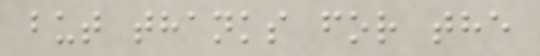but thanks for the
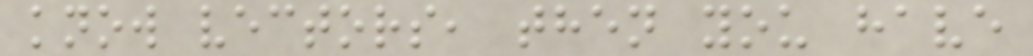know vectors, then you have
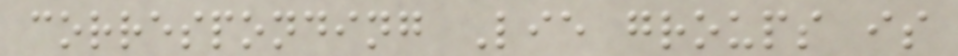corresponding Lie groups is
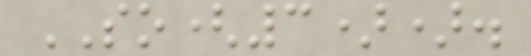SO(3)).
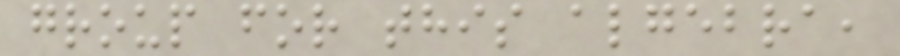group for this algebra,
